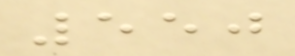550
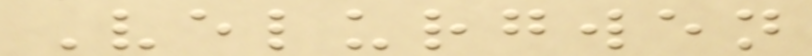Velurgwen
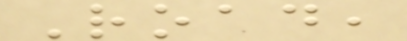Road,
